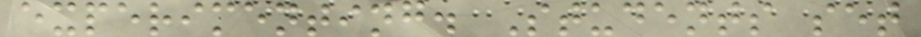experimenting. Students set
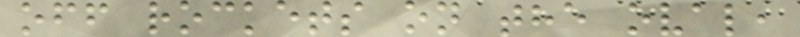off rockets on the oval,
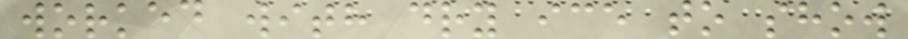worked with dry ice to show
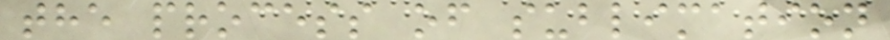the process of sublimation
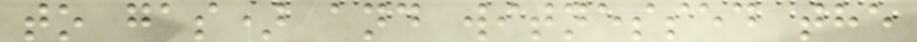to gas) and witnessed the
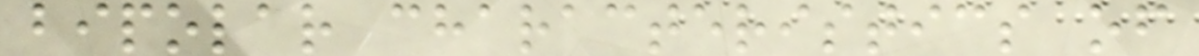bipolar characteristics of
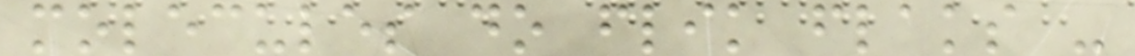molecules do flik flaks -
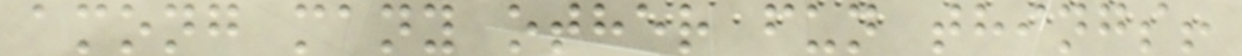among many other fun things!
